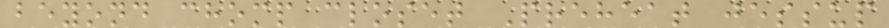beyond chomp closet Preheat jessup
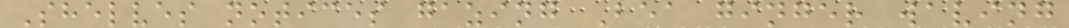Shelves notices gazing Bea ginger waving
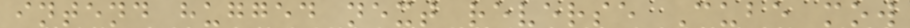intend hugged next reverse Cube mow
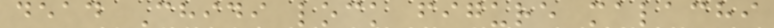dead Chidi lock figure malachi
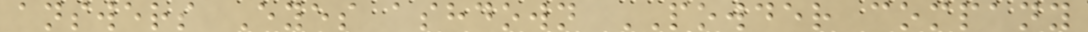answers Eyes ashdown POWDER company
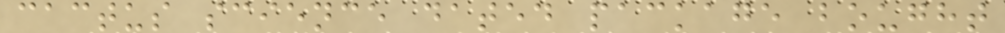cactus science dated package bought
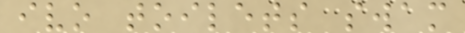ivo toilets swam
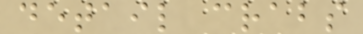detail crabs
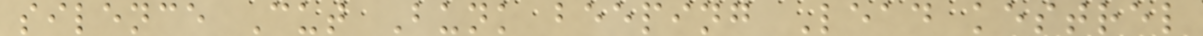silence Cut Bunk beeping Lead kestrel
